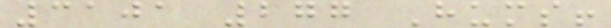3101 277 Hums!
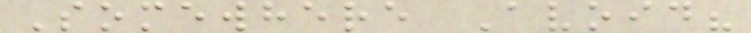Somewhere Avoid?
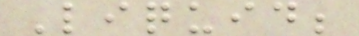Liquid;
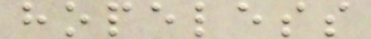hopeless
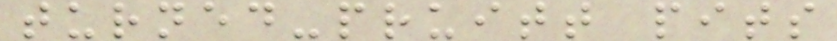turned-pruitt pits
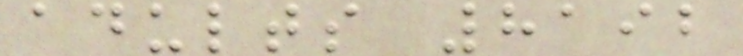adults 8192
